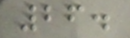26.
